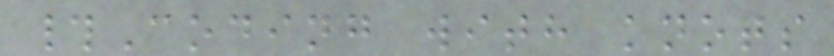#Coding with knots
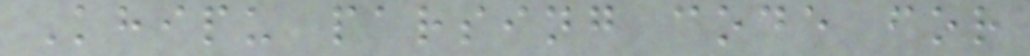Khipu parsing code for
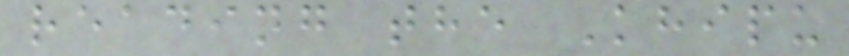reading the Khipu
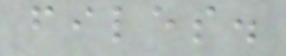files.
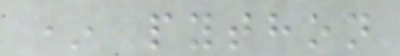* python
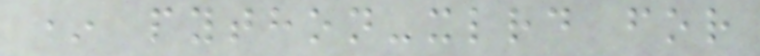* python-xlrd for
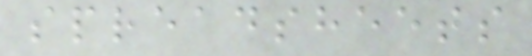spreadsheets
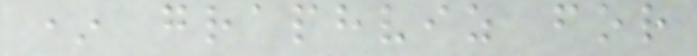* graphviz for
